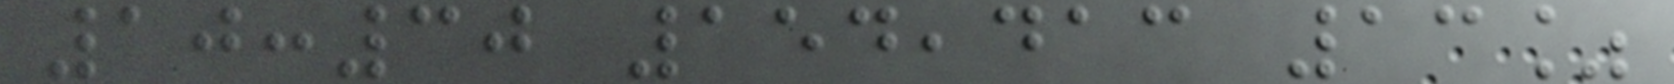10:30 154,413 13%
